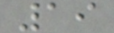19
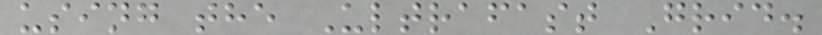using the Ultrafast Grid.
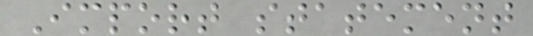Import statement
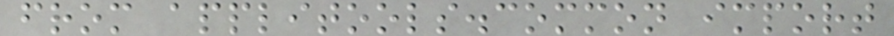from applitools.common import
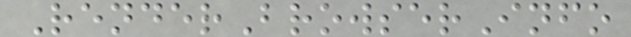RenderBrowserInfo
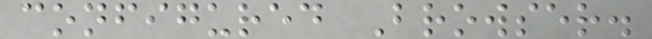configured Browser.
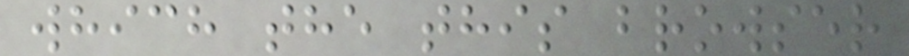which the this browser
